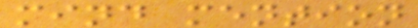mind mention
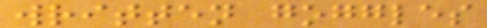written goggles
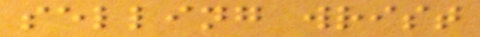selling wrist
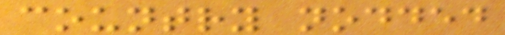country nodded
